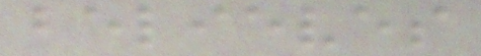believes
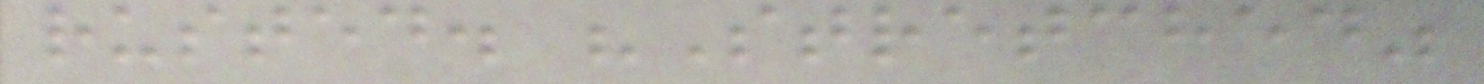rusted. "Stretched"
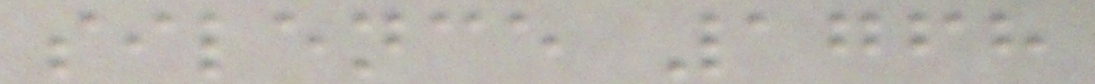silence 1768
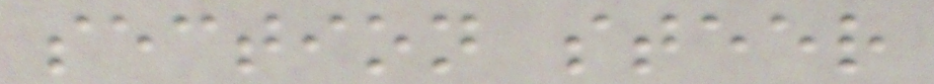section steer
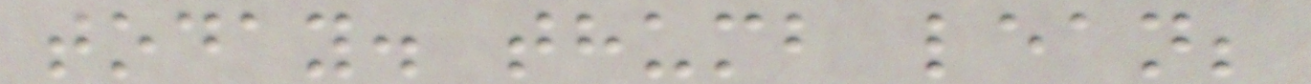today. thumb lean;
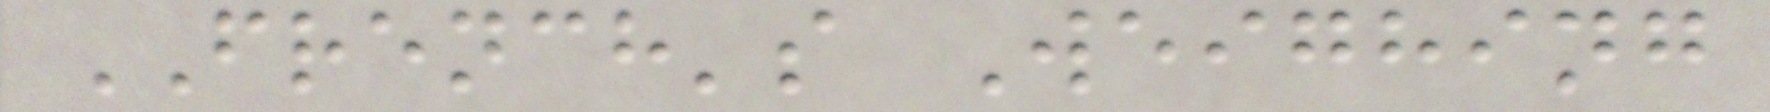FRENCH's Weighing
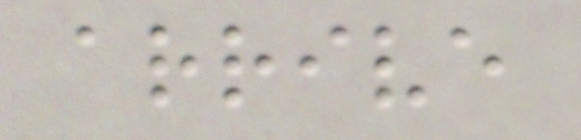arrive
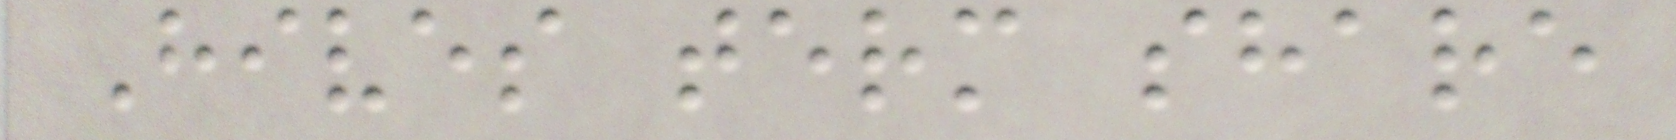Hives term share
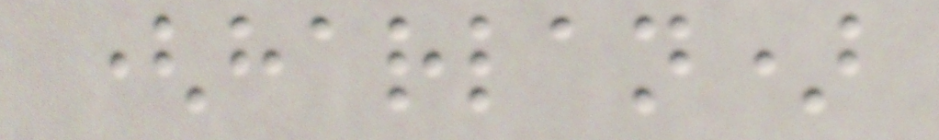(harlan)
